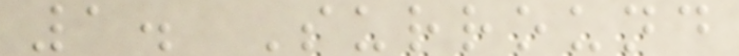1. Surround
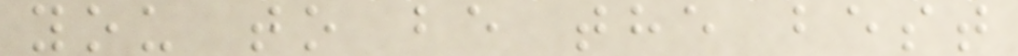you to be the best
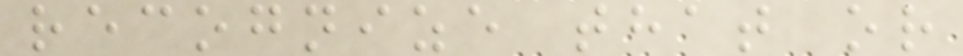recognize that or
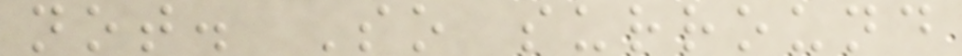not. So surround
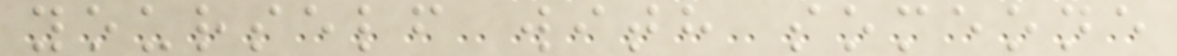yourself with someone
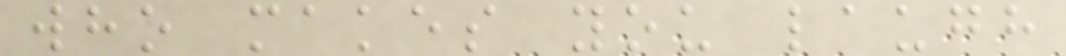who makes you laugh
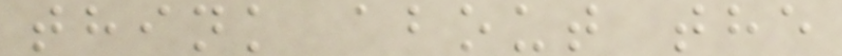think about the
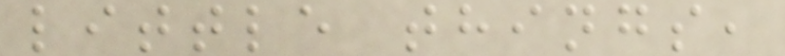little things,
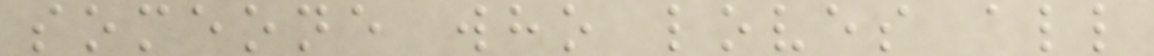someone who loves all
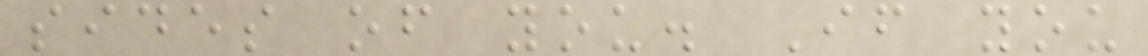sides of you. If you
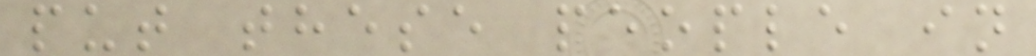put these people in
